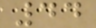44
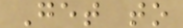Get to
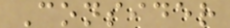Consider
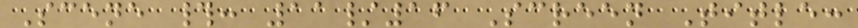Scene #: 11/16 Screen Title:
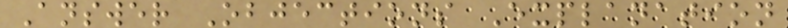Answer Objections Explanation
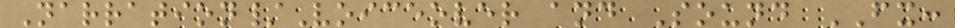Narration/Voiceover and Sound FX:
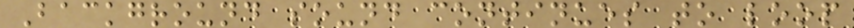Background sound continues to loop
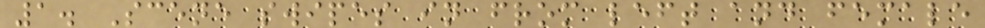1. Scene swipes in from left and female
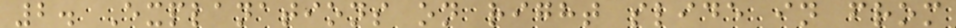2. Explanations on right slide in from
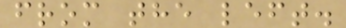from the left.
